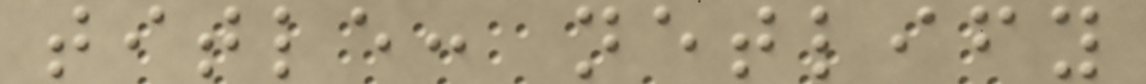title: netlify
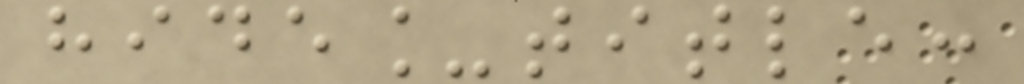hide_title:
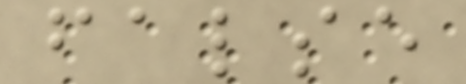false
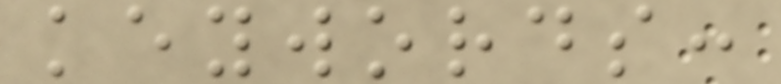keywords:
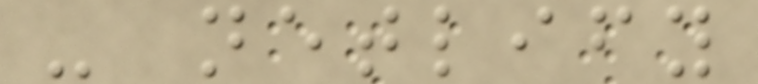- netlify
